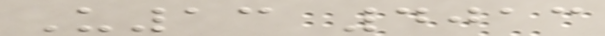U13 4013
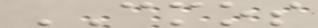CMOS
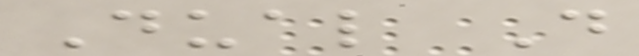Dual D
